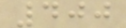400
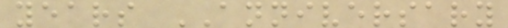years ANNIVERSARY
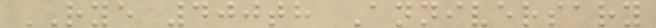RYE 400th Anniversary
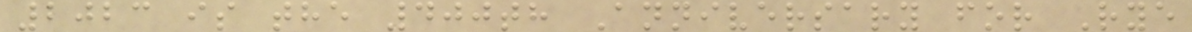2023 is the 400th Anniversary for Rye
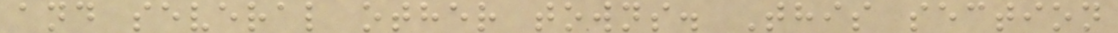and several other towns. This section
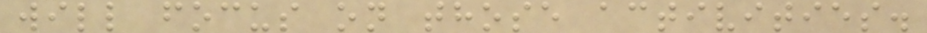will focus on those activities.
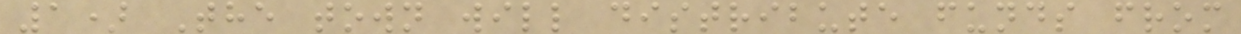1) The town will distribute funds from
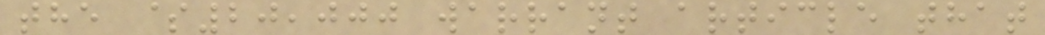the $20,000 warrant article that
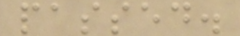passed.
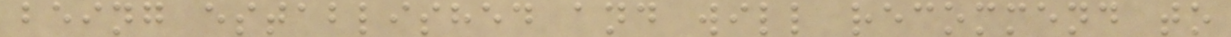being established and will recommend to
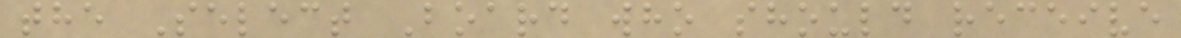the Select Board who should receive
